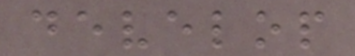develop
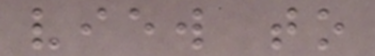view to
